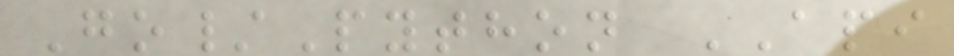Go/Python API
